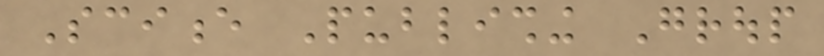Science Publishing Group
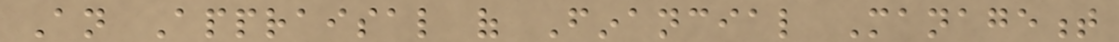An Appraisal of Financial Management
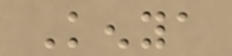Kenya
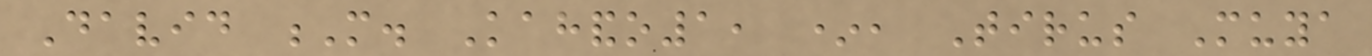David M. Kahando1, *, Tirus Muya
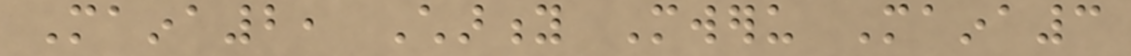Maina2, Charity Mweru Maina3
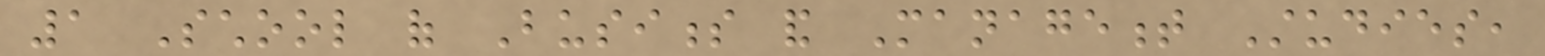1 School of Business and Management Studies,
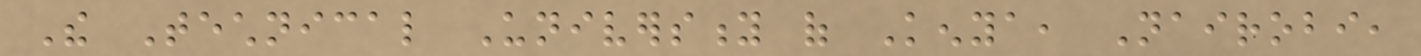The Technical University of Kenya, Nairobi,
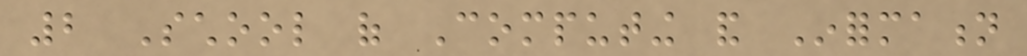2 School of Computing and Information
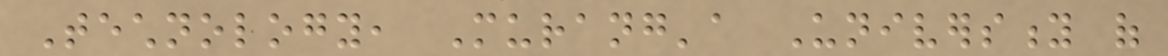Technology, Murang'a University of
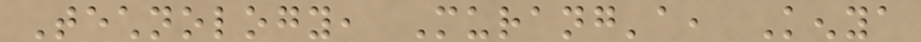Technology, Murang'a, Kenya
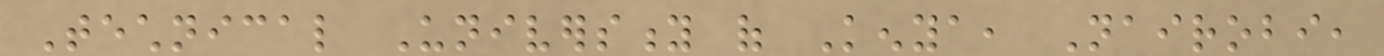Technical University of Kenya, Nairobi,
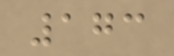173
